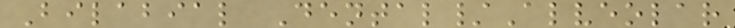Bilabial Dental/Alveolar
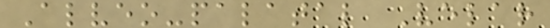Alveo-palatal Velar
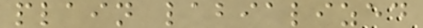plain labialized
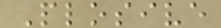Plosive
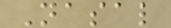Nasal
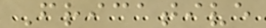Fricative
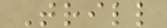Trill
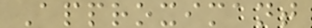Approximant
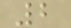2
